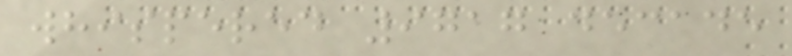whispered 9717 decade
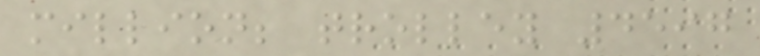million; trolley 4597
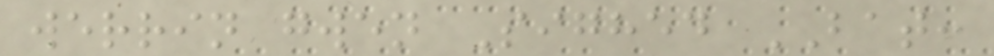werrin gwen Sighed BAT:
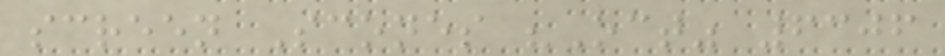screen Scones "Oct" 6306
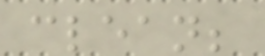clean;
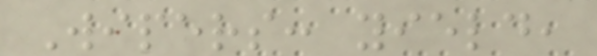Wipers: yield,
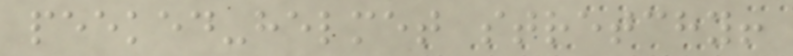peeked-helmet stretchy!
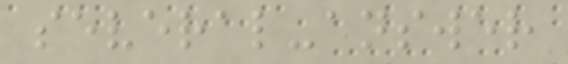several-answer
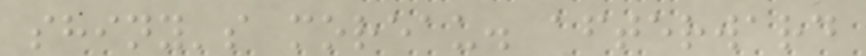shiny's moreau. afterward
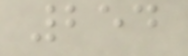254
